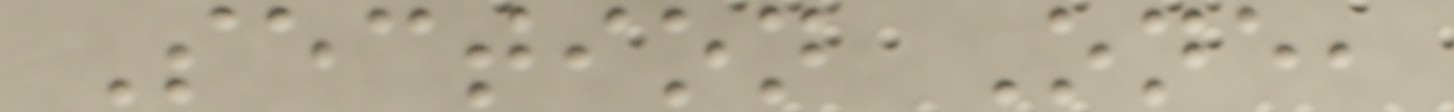Section One,
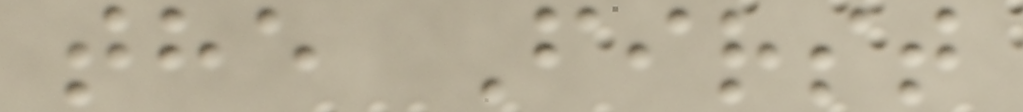the First
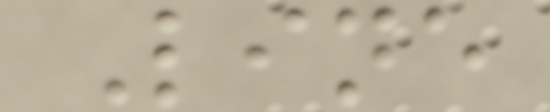Line
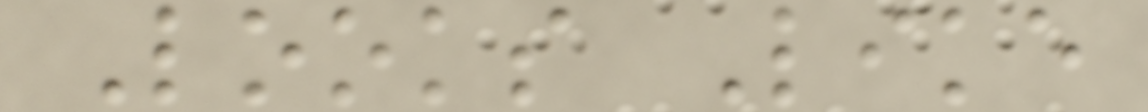Looks Like
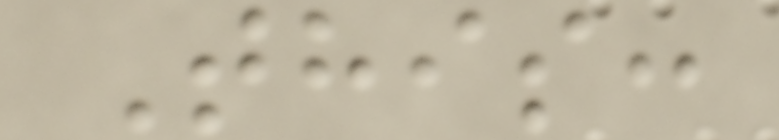This:
